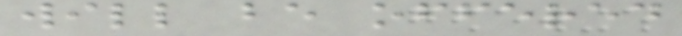will be offered
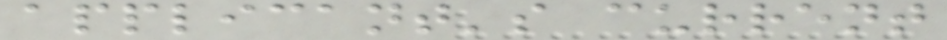applicant's current
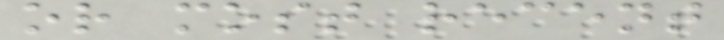or most recent
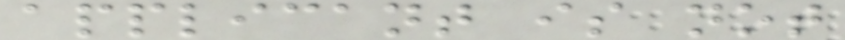applicant is not
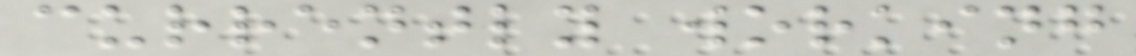currently working
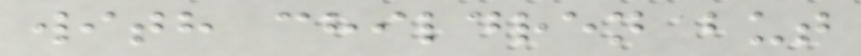with children but
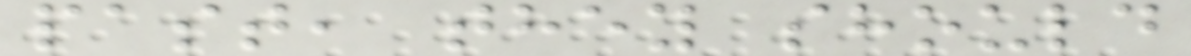past, they should
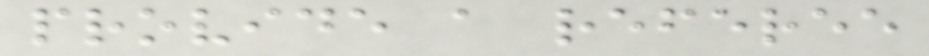provide a referee
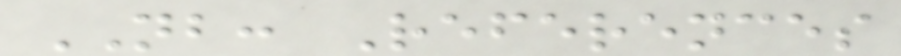NB: References
